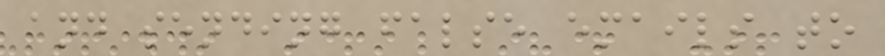and sending false emails to
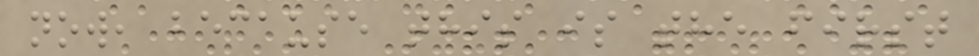now, because this is the first
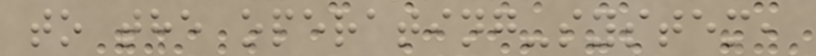to the operating-system,
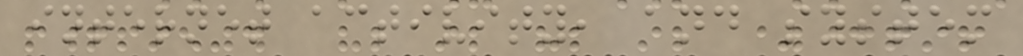internet activity, and system
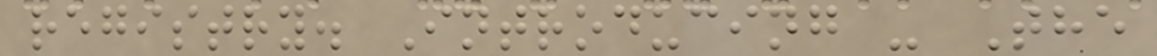registry. Introducing - The
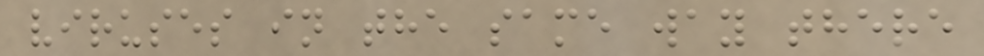viruses in the same way there
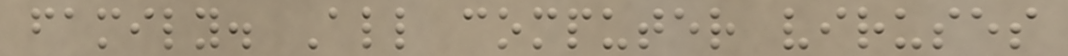family. All computer viruses
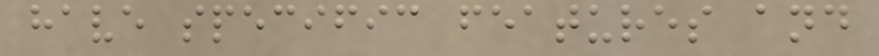have specific features and
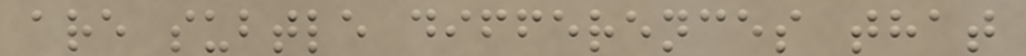are subtle differences that
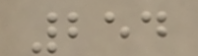254
